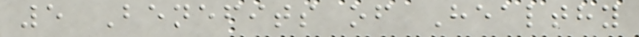5 Benefits of Healthy
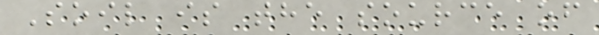Soil is the source of
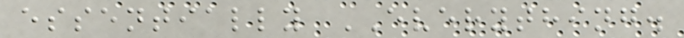essentially EVERYTHING.
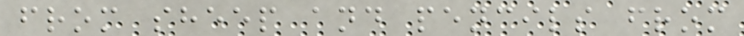from sheep and pencils from
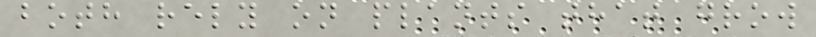both rely on plants that grow
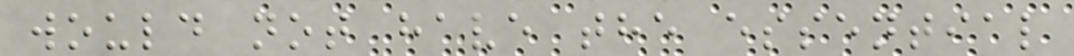would not have the essential
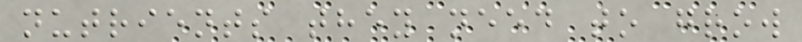nutrients they need to grow
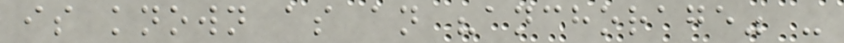is known as an "anchorage" -
